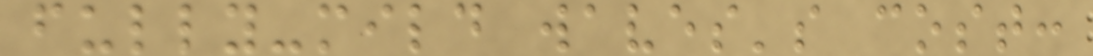fully-mild waves's cost:
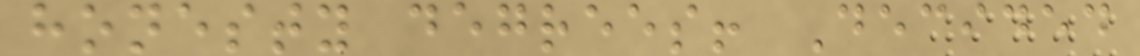honesty degrees! Decided
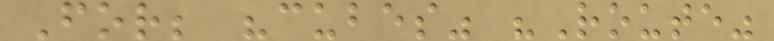For; "cubes" "Route"
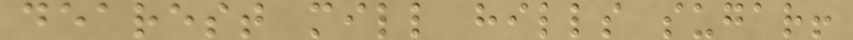dearest mill hills sugar!
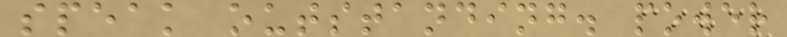speak outstanding. power
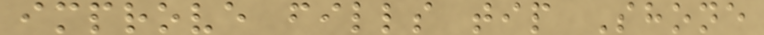improve fills tip Shone
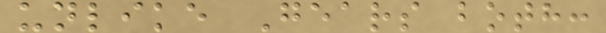unlike Gears both:
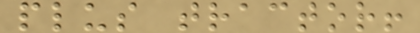plus tractor!
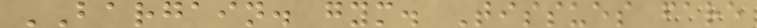BARGAIN. gym. Tissues fare
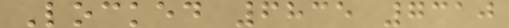Locked 6835 7310
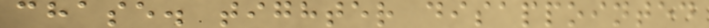chase. tighter disappointed
